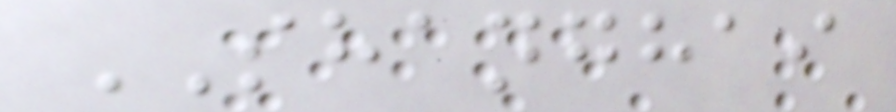SHANGHAI
